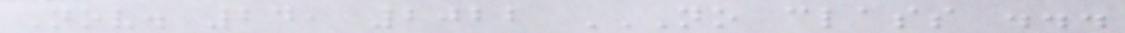Nov. 24, 2022 NO CLASS ...
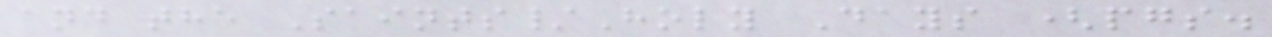and the Saints/Holy Days (pgs.
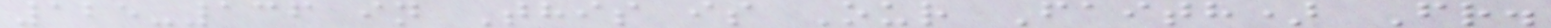125-136 in This is Our Faith) Fr.
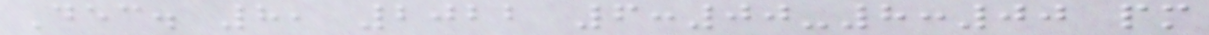Dec. 8, 2022 6:00-8:00 pm
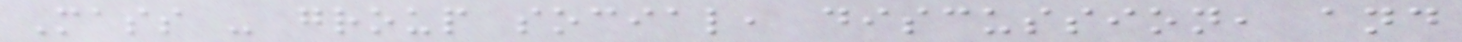Mass - group social, discussion, and
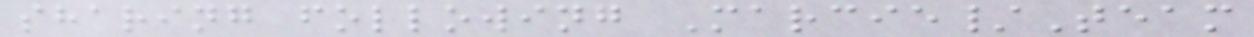sharing following Marcie/Team
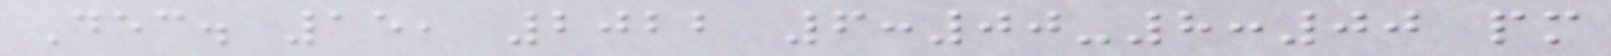Dec. 15, 2022 6:00-8:00 pm
